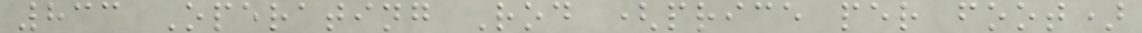833 Operating Rod (price per foot)
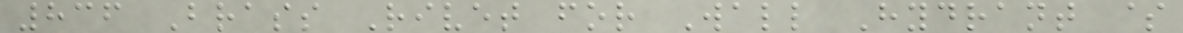836 Brass Rivet for Wall Hydrant $
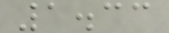1.33
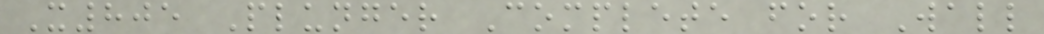X805 Plunger Complete for Wall
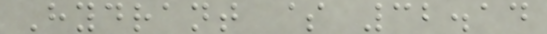Hydrant $ 32.14
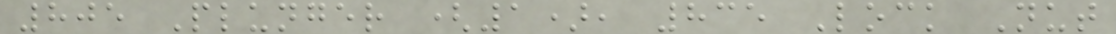805 Plunger (1), 835 Lock Nut
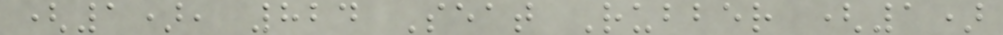(1), 824 Seat Rubber (1)
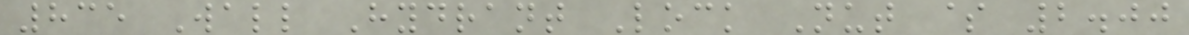835 Wall Hydrant Lock Nut $ 2.00
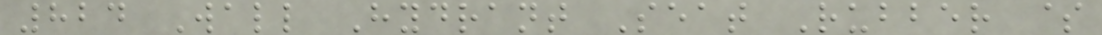824 Wall Hydrant Seat Rubber $
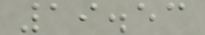19.53
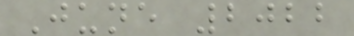June 2022
